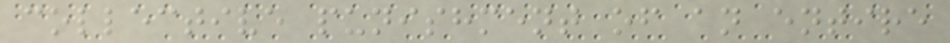collective punishment of an entire
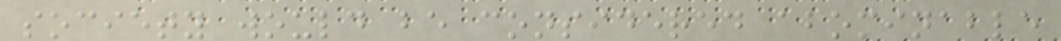society would be considered abominable
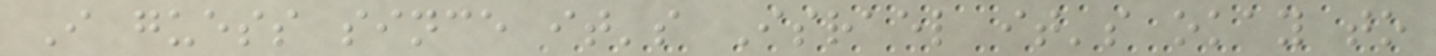I guess since it's Israel it's okay to
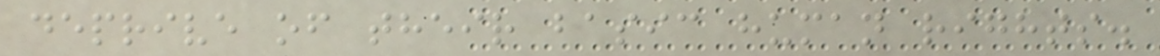deprive of their basic human rights.
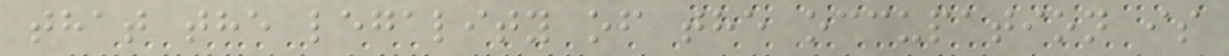that the legality of the occupation is
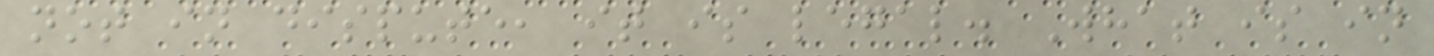not in dispute, it is legal. What is in
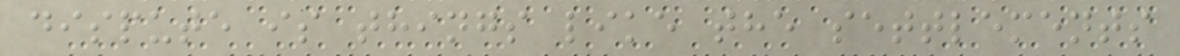dispute is things like the settlements
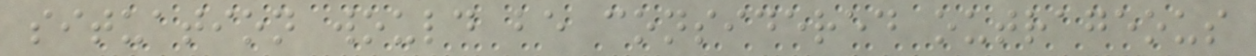situation would be considered outrageous
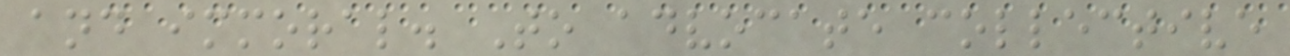and immoral. To advocate collective
